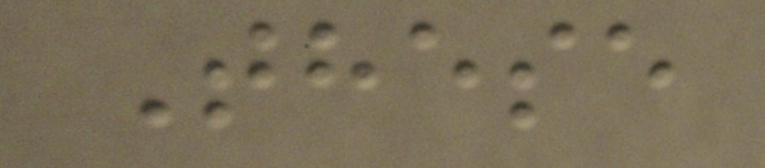These
